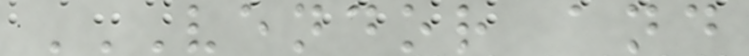VENDOR AND
